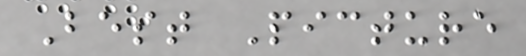Best Picture
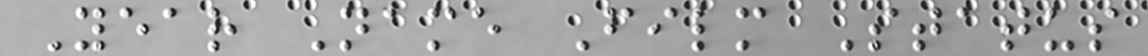Year Name Film Status
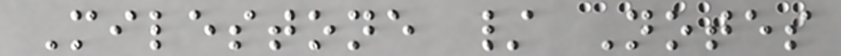Milestone / Notes
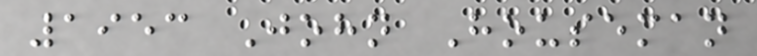1953 John Houseman
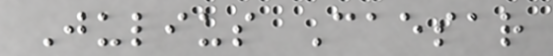Julius Caesar
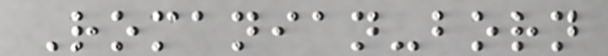Romanian-born
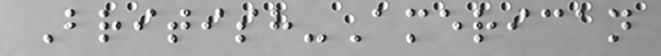British-American
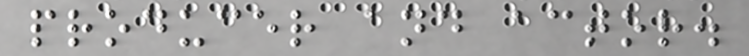producer and actor.
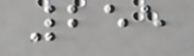255
